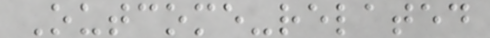Outcome-related
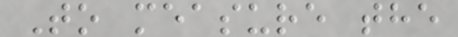To measure the
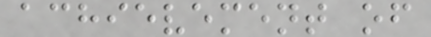achievement of
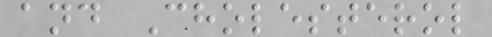and Cholesterol
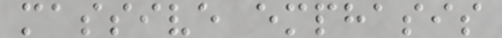massive emphasis
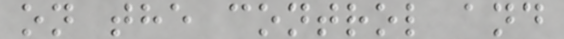on the control and
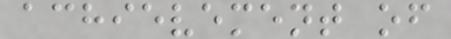achievement of
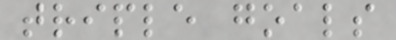triple goals
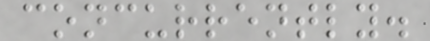concurrently.
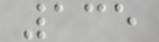135
